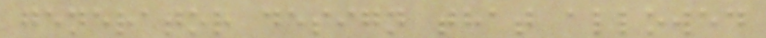generator design that allowed
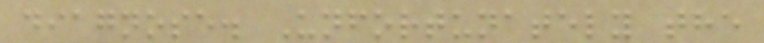diagnose. Unfortunately the
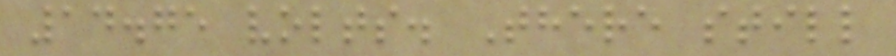14.75 volts. There still
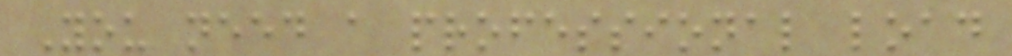You need a professional load
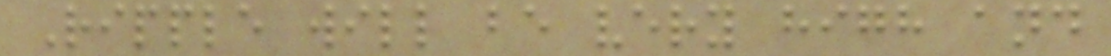Ripple will be very high and
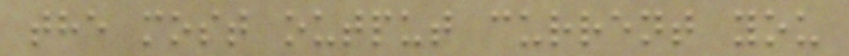the most output current you
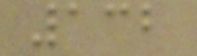132
